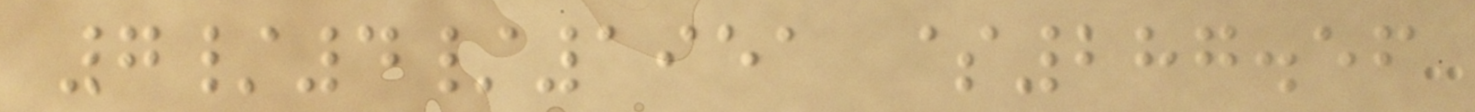7/4/1951 $287.56
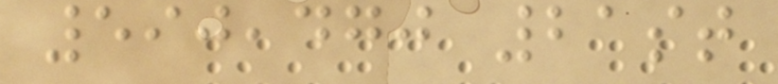590,470 21st
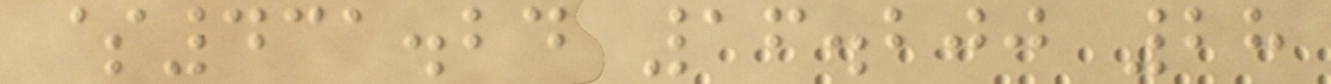$431.24 16.200 28
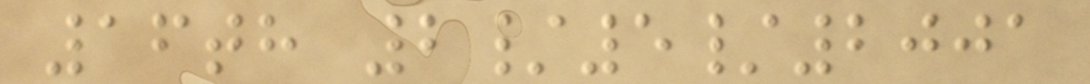16th 2/5/2001
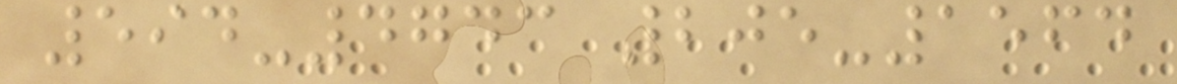594-4743 205-1564
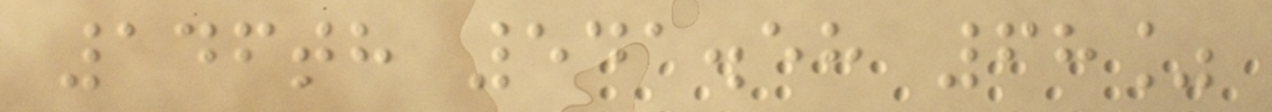146th 541.58 68%
